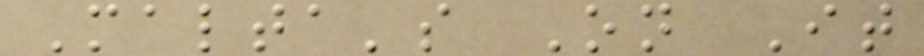Malta's On It
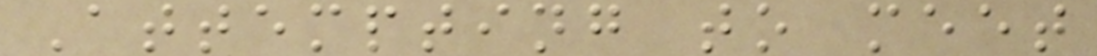Attempting to meet
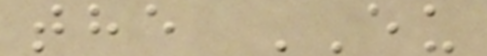the EU
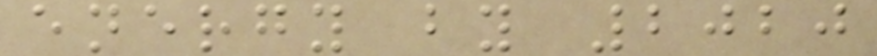energy by 2020
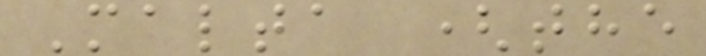Malta (the
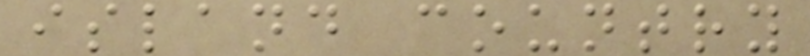island country
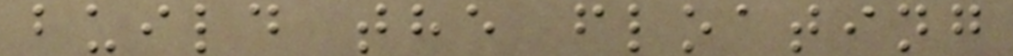build the floating
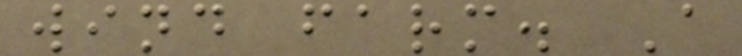wind farm. A
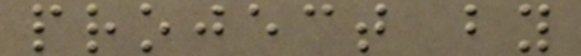project by
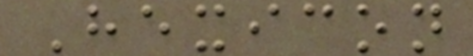Hexicon
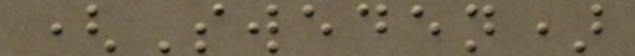(Sweden)
